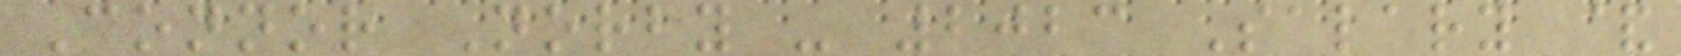Connor Norby - 2023 Salary &
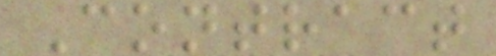Contract
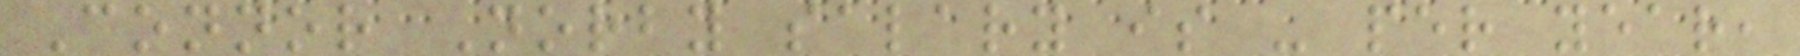Connor Norby salary is - per year,
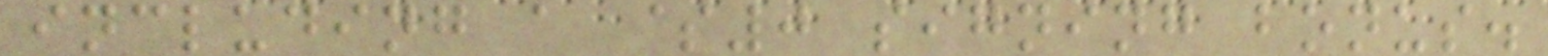including a $0 signing bonus.
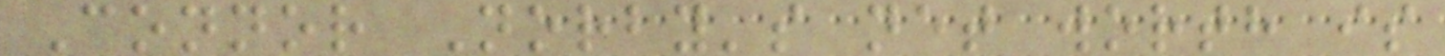Connor Norby's net worth is
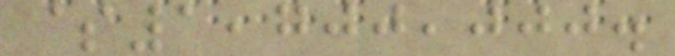$1,700,000.
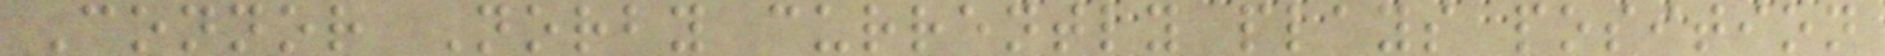Connor Norby currently plays position
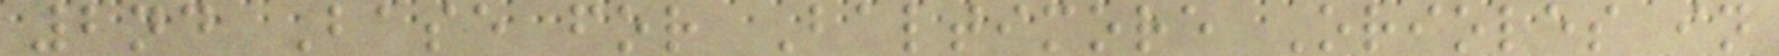2nd Base for Baltimore Orioles in
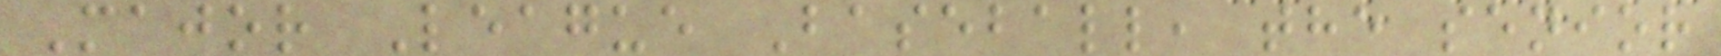Major League Baseball, the senior
